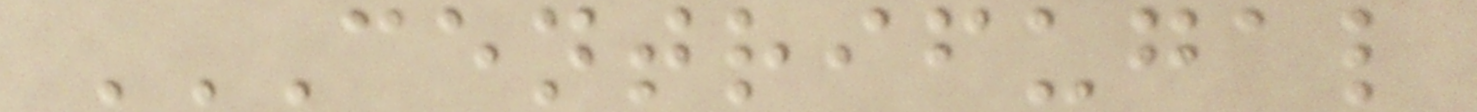CENTRIFUGAL
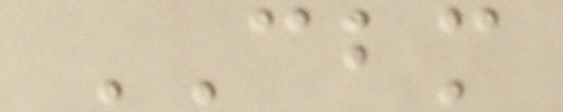CBM
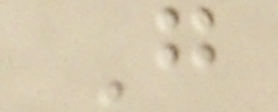G
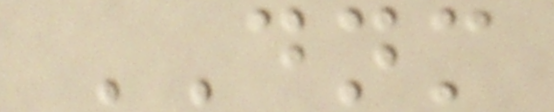DNM
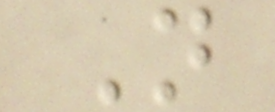N
